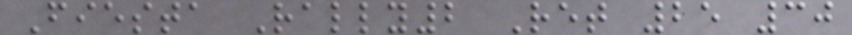Fiesta Rally2 Ret 25 30
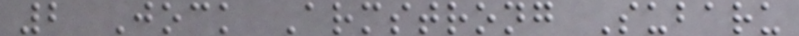2 Jock Armstrong Subaru
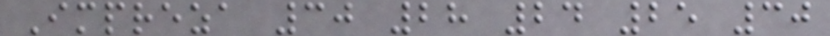Impreza 30 28 24 25 30
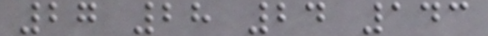27 28 24 143
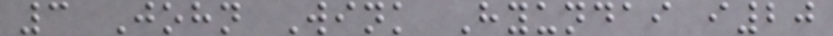3 John Wink Hyundai i20
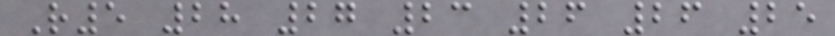R5 28 27 23 26 26 25
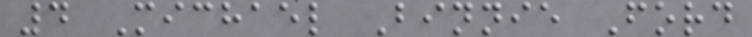4 Michael Binnie Ford
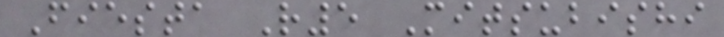Fiesta R5 Mitsubishi
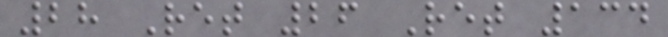28 Ret 26 Ret 134
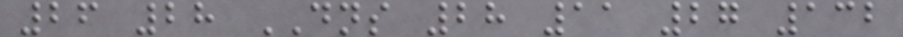26 28 DNS 28 11 27 132
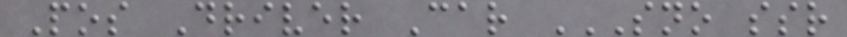Pos Driver Car SNO SSR
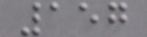157
